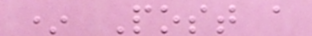* Post a
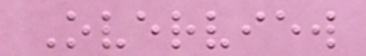Overview
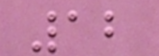12
